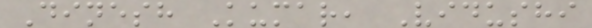Dinesh Kumar, Vidushi
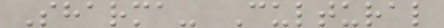Sharma- Cultural
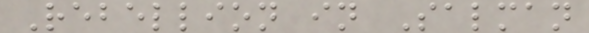Rebellion in Salman
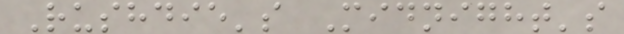Rushdie's Midnight's
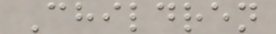Children
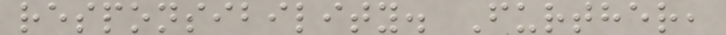responsibility. Further,
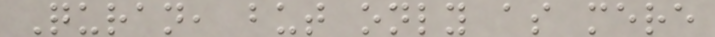Quran, but only as mere
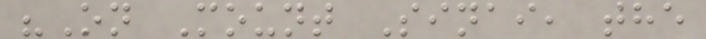"On Mount Sinai, the
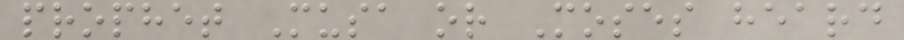prophet Musa or Moses heard
